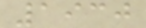1930
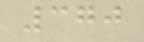370
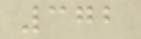372
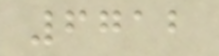6712
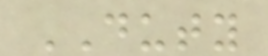DUTY
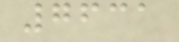7631
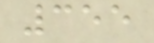355
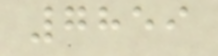7859
